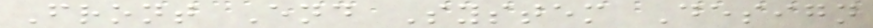Front End System Design
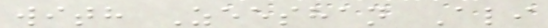with Zeeshan Ali
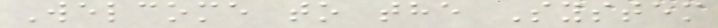Welcome to the System
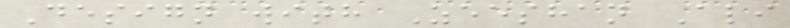Design with Zeeshan Ali
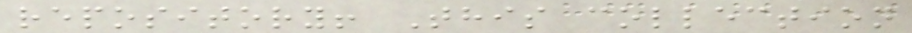repository! This collection
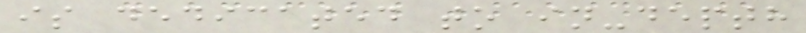is dedicated to in-depth
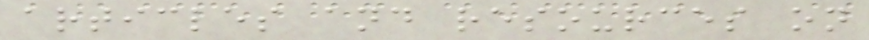articles and resources on
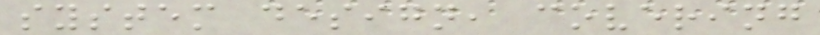system design, covering
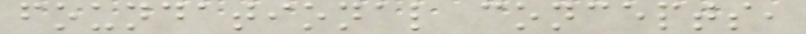foundational concepts,
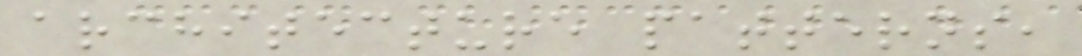architecture patterns,
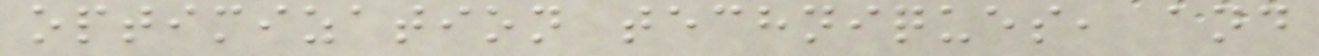optimization techniques, and
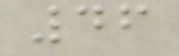46
